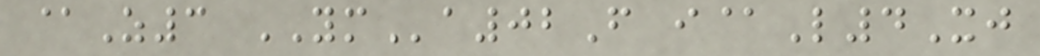@Z3 YMa02F i@L4Xj
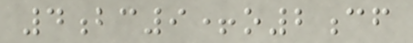4bc9+o2cf
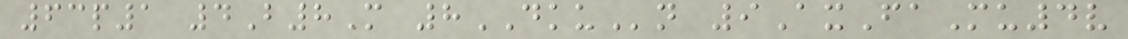63p1 4B8M 8DKUn 9AxFaMu4v
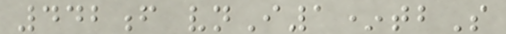442f vnI1*tbS
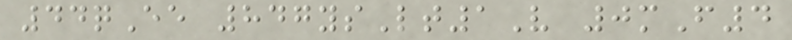44qEe 847ysLt1V 0mF4
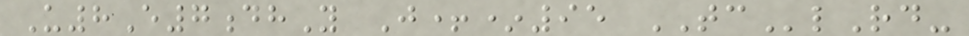U8E7dhY J+*95 TClRd-
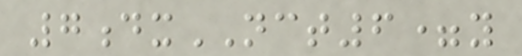7dxNCT6=y
